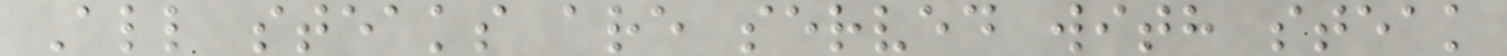All steaks are served with steak
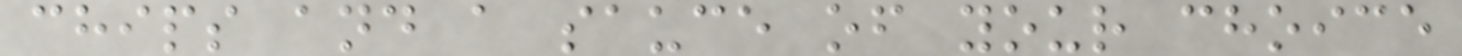chips and a sauce of your choice
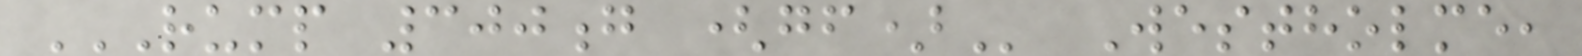RUMP 300G (GF) Westholme,
